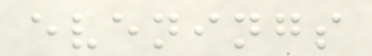evenings
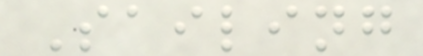Sailing
